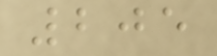205
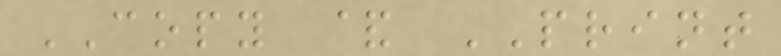COPY & PRINT
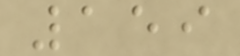159
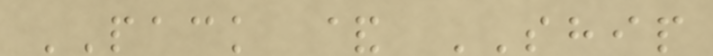PACK & SHIP
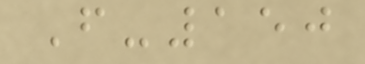F-150
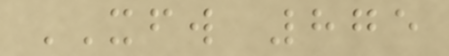XFW 875
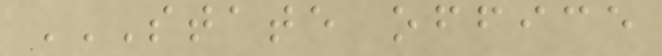STATE OFFICE
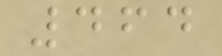464
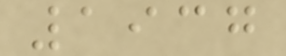1937
